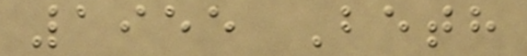1955 Beth
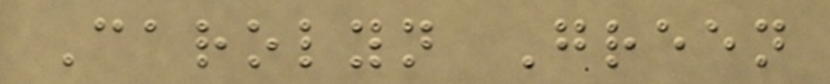Carolyn Green
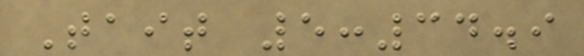Tait 5:34.9
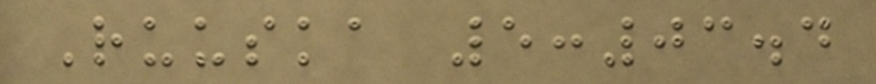Ruuska 5:03.4
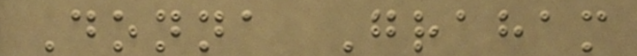Donna Graham
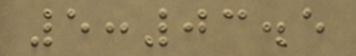5:03.5
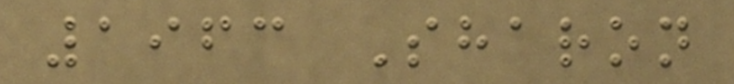1963 Sharon
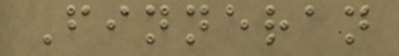Finneran
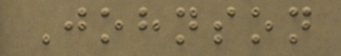Johnson
